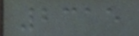2315
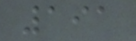191
